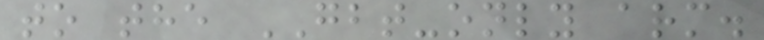to the GBT-only arm.
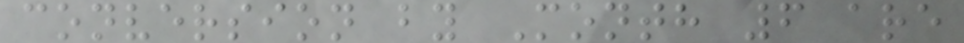conversion by Month 6 are
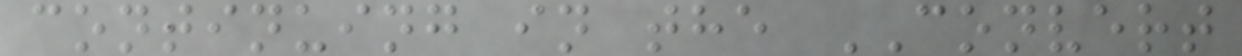continuing in the CONVERT
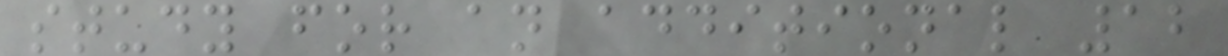study for an additional 12
